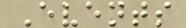Events
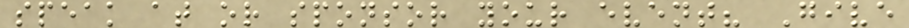speak at or sponsor your event? Give
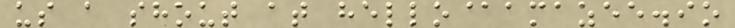us a shout at hello@amazee.io
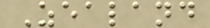Zealand
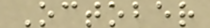October
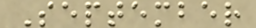September
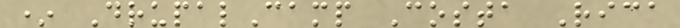* DrupalCamp Costa Rica
